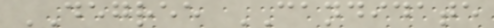DEGREE CANDIDATE
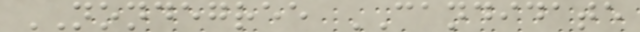NONDEGREE CANDIDATE
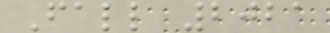Fall 2021
